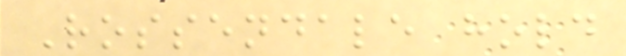Rossendale hold
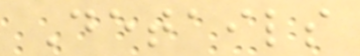Details
